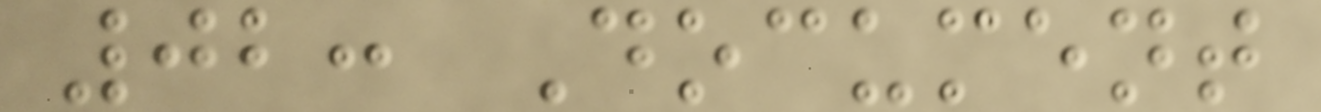02: Document
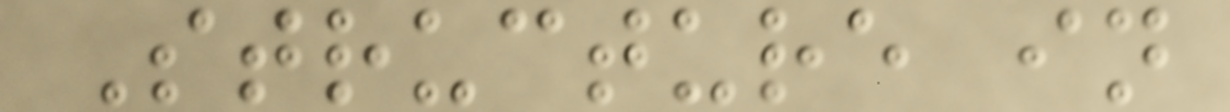Structure in
